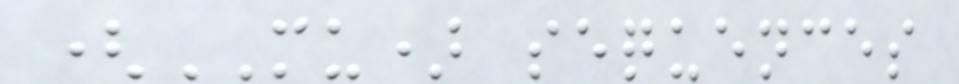(MU) sequences
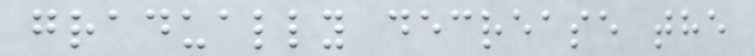gradually decrease the
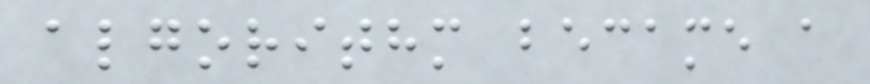algorithm became a
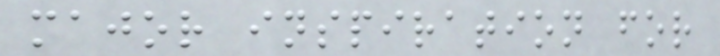major inspiration for
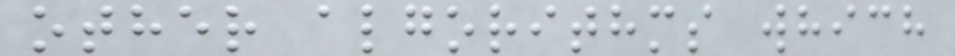other algorithms which
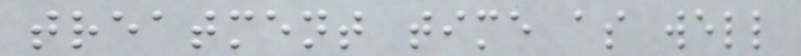treatment time as well
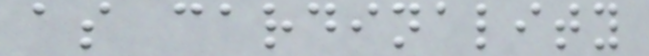as cardinality
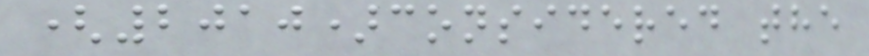(2010)considered the
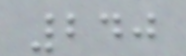240
